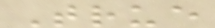True
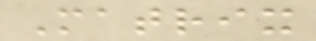Matrix
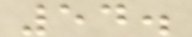54.
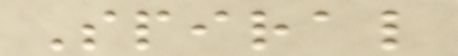Spiral
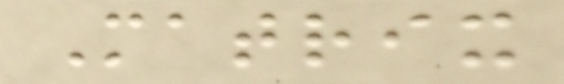Matrix
